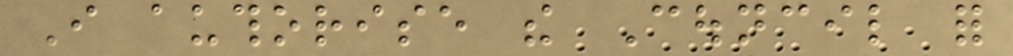I authorise the Council for
